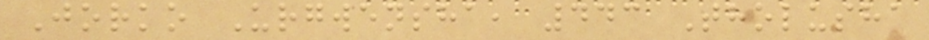Jorko Urgwensha, 443 Tholusha
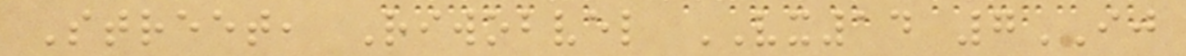Street, Riwobvel VX14 7IJ
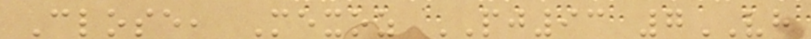Close, Mexoz PJ93 7VH
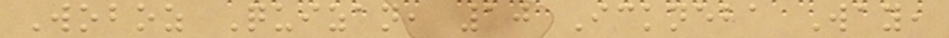Woboz Quizan, 10 Ickneba Way,
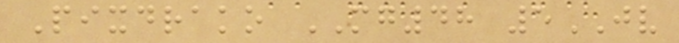Pixdrako MG48 5JV
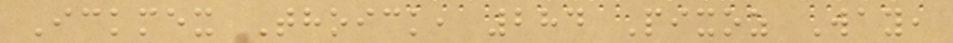Ickmex Thoick, 284 Pixoz Way,
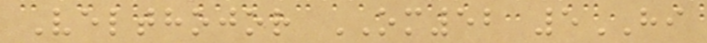Velthojor OM52 5HI
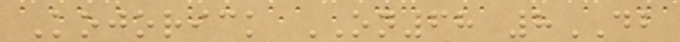Kojorick ON68 8DB
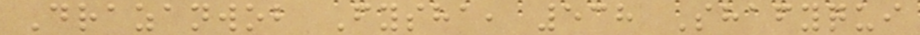Drazanwob Fysha, 538 Shafyqui
